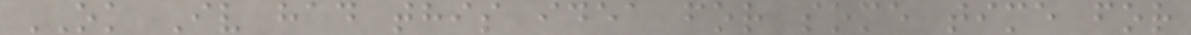OK Iv had this idea for some time for
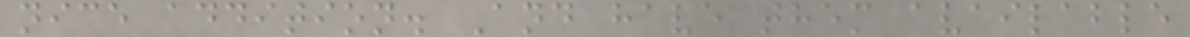nice addition. And have them available
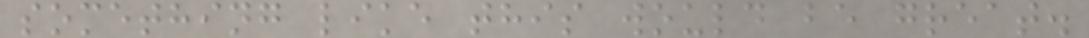something like this would be great.
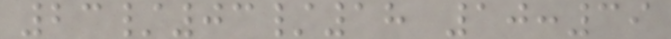23/03/18 10:39
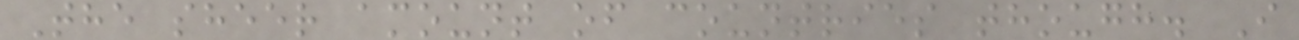The sheer amount of countries though. I
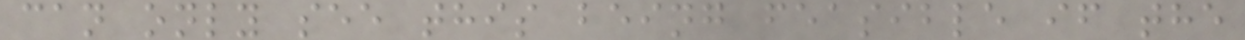can only see this being feasible if the
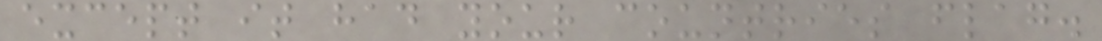except it had your countries flag.
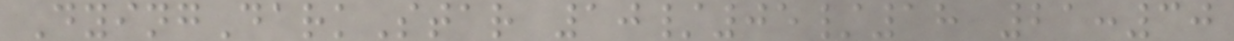DyingDarkStar 10/05/18 21:30
